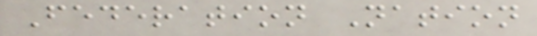Federation Nation
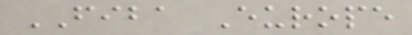FIBA Europe
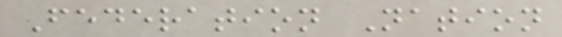Federation Nation
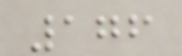176
